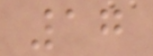17
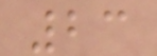23
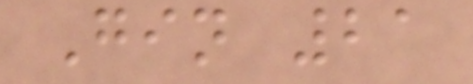Gin 21
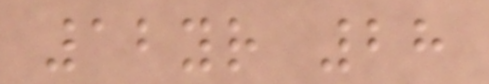12yr 28
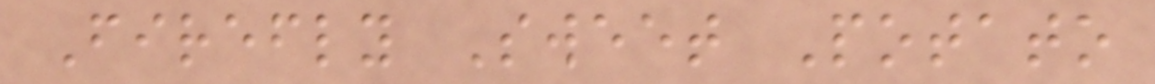Firefly Sweet Potato
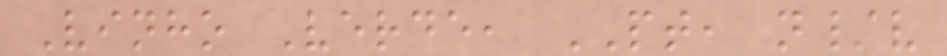Vinho Verde, PT, n/v
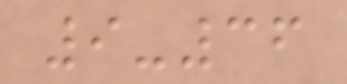9-36
